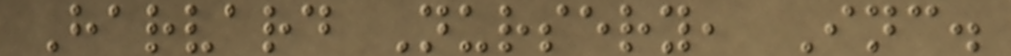Harvard Nursery, Inc.
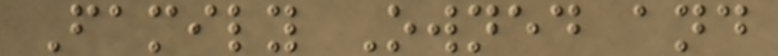Family Owned and
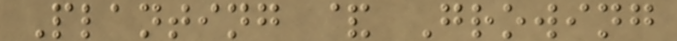Planting & Growing
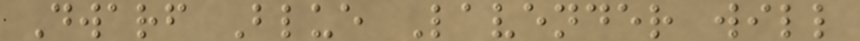Dwarf Blue Lavender will
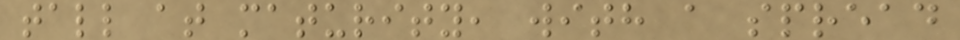tall at maturity, with a spread
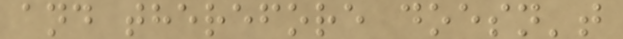and therefore doesn't
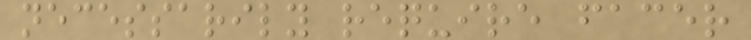necessarily require facer
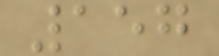157
